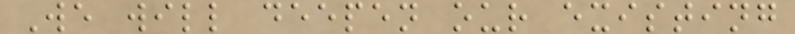We will deepen our existing
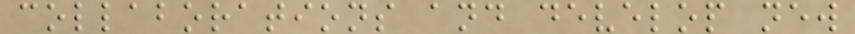collaborations and develop new
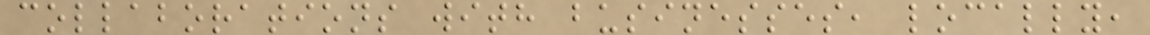collaborations with businesses, locally,
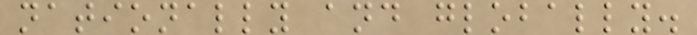nationally and globally.
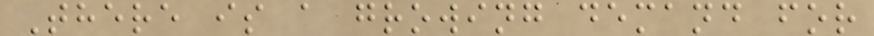There is a growing demand for
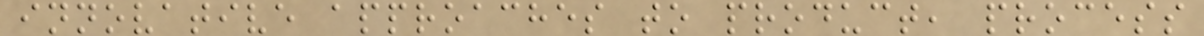innovative approaches to product, process
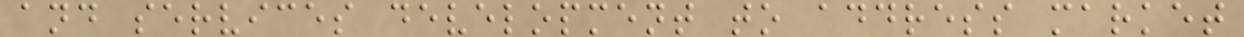and services development to address market
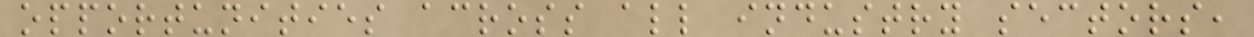opportunities across all industry sectors,
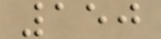150
